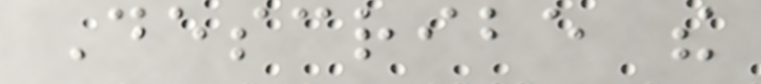Describe the
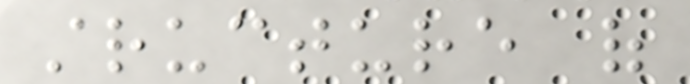structure of
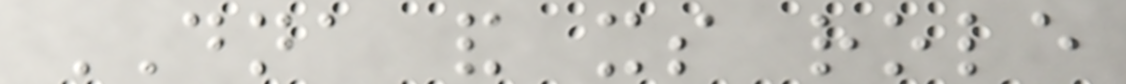DNA and its role
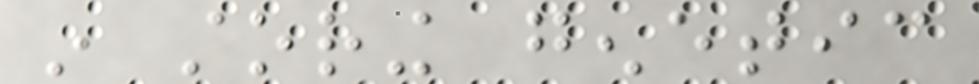in storing genetic
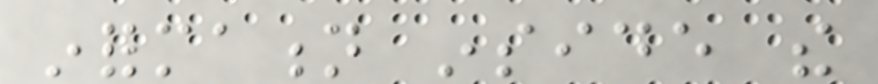information inside the
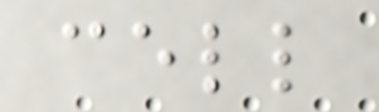cell
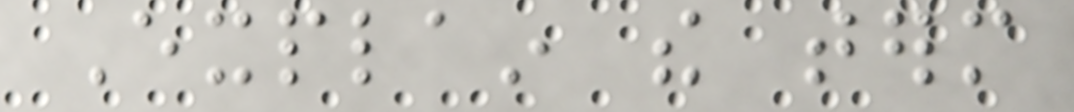Explain the term
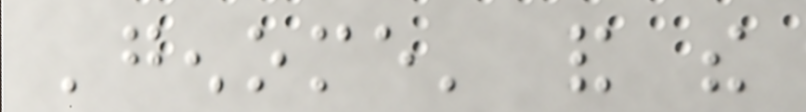'genome' and the
